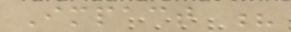Impact ?
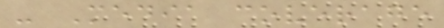- Media coverage
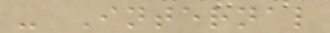- Internal
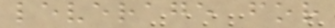leverage for
